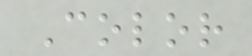Color
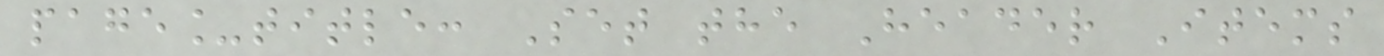page_title: Set the Header Items
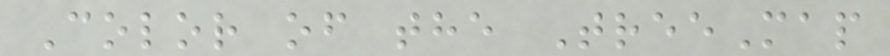Color of the TreeMap
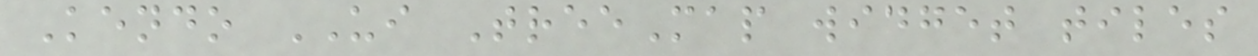Kendo UI TreeMap widget tiles
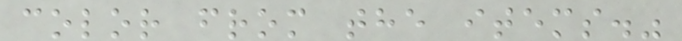color from the items."
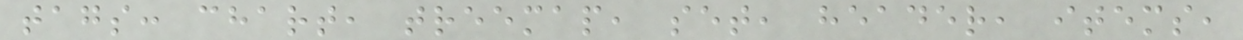tags: chart, treemap, set, header, items,
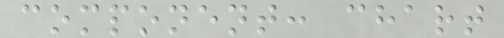component: chart
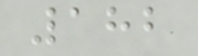182
